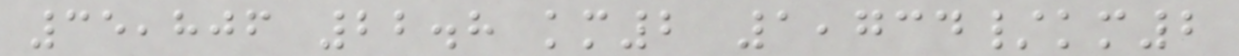35,806 22.8 km2 1,734/km2
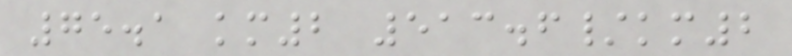75.1 km2 513.6/km2
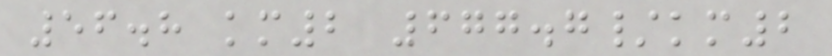56.8 km2 677.7/km2
